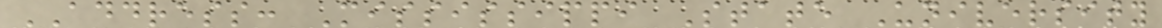ADDRESS: Mississippi State University
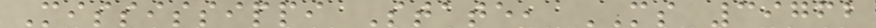Mississippi State, MS 39762
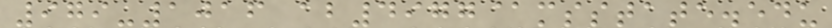979-1016 ab4977@msstate.edu
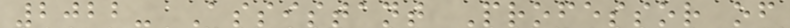2022- Assistant Professor of
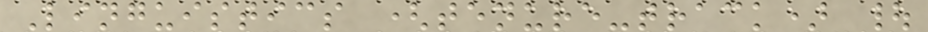Linguistics (tenure-track) |
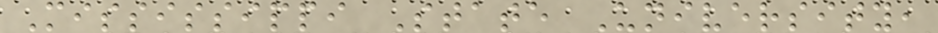Mississippi State University,
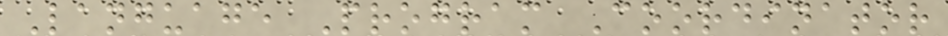Language Program Coordinator
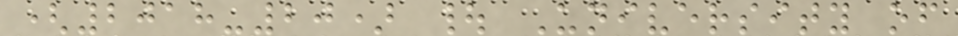(2018-20) | University of
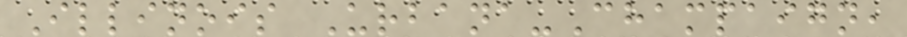Illinois Urbana-Champaign,
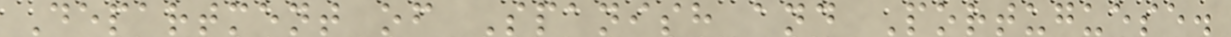Department of Spanish and Portuguese.
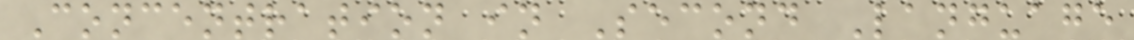Concentration in Second Language
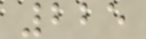225
